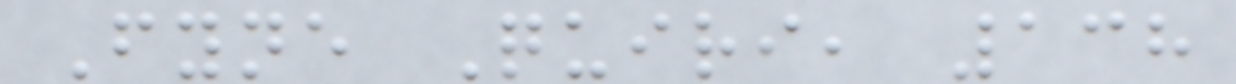Fyne Quiri, 138
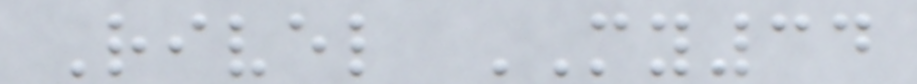Rivel MY34
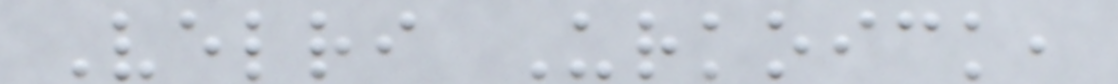Velri Urkoick,
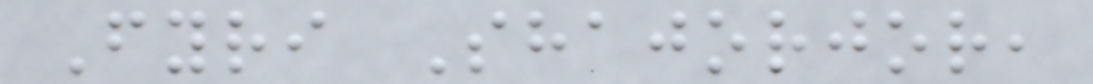Fyri Shajorjor,
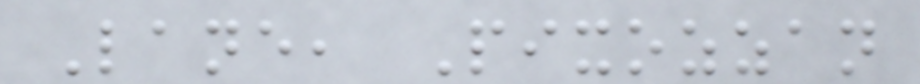Lane, Pixozzan
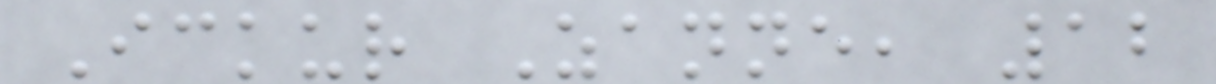Ickur Zanne, 12
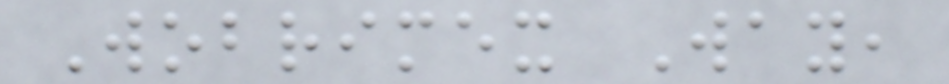Wobrimex Way,
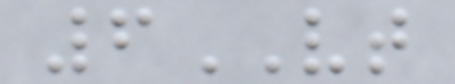6VT
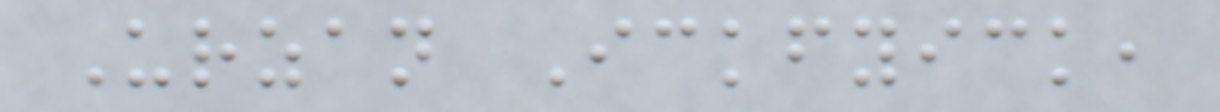Urzan Ickfyick,
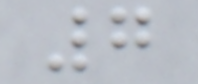7
